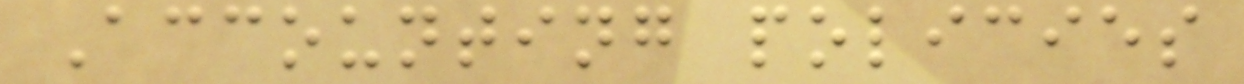Accounting policies
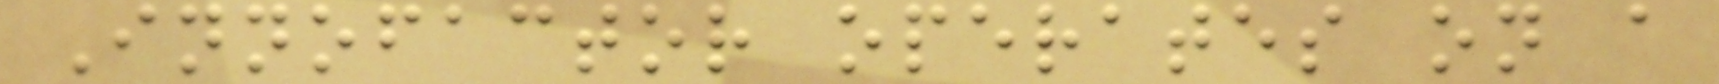Innofactor operates on a
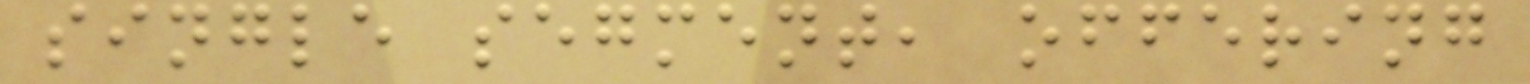single segment, offering
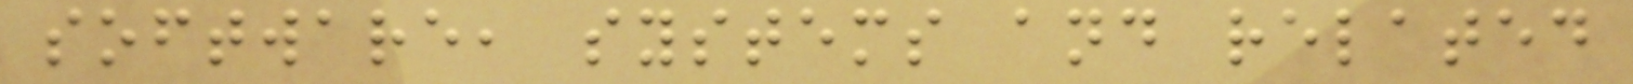software, systems and related
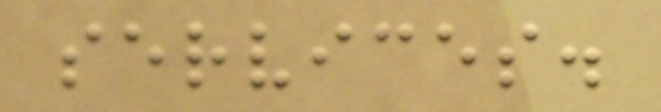services.
